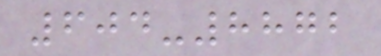604-8872
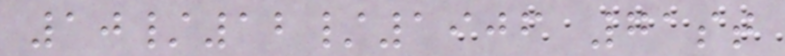10/12/1906 71st
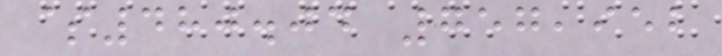$480.04 757,952
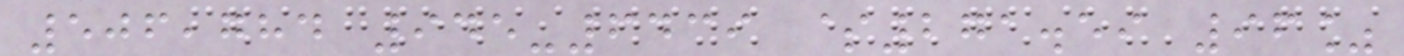506,784 945-6439 $271.59 96%
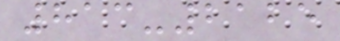813-2125
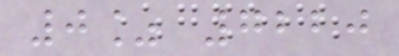0% 7220
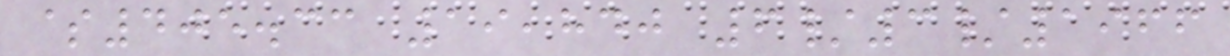$405.33 19,840 6/3/1966
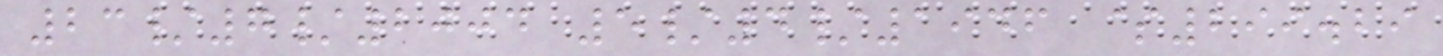23/7/2004 5/4/1946 $299.29
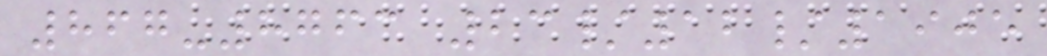867-8763 23/12/1905
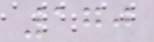170
